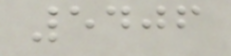5406
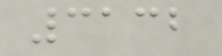3132
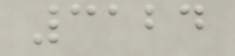3124
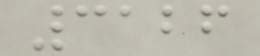3126
